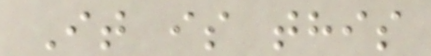It is this
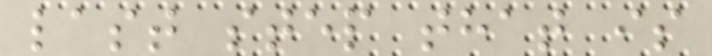last step that is
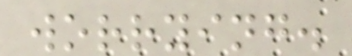worrying.
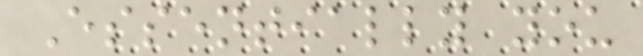Essentially you
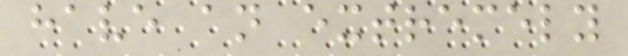have an extremely
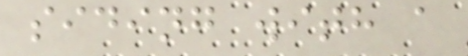siding with a
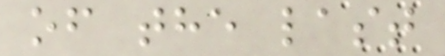of the last
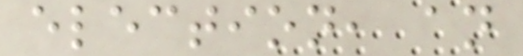election, an
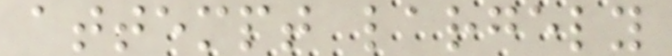attempt largely
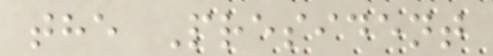the President
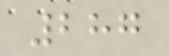287
